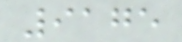9175
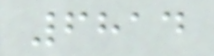6814
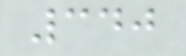340
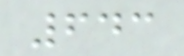643
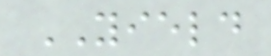YIELD
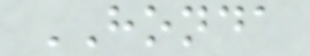HONDA
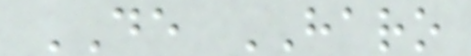DE HARO
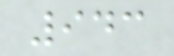943
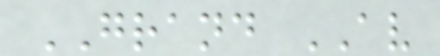GRAND AV
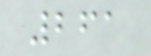261
